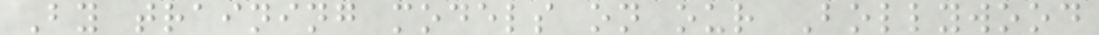By training models on our Bollywood
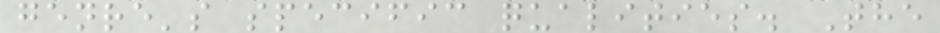genre's specific qualities. The
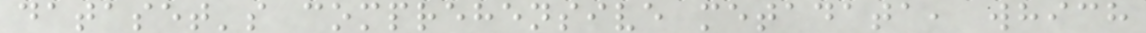dataset's comprehensive metadata, which
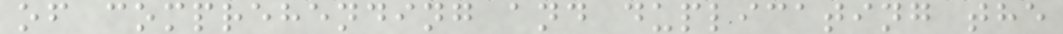of comprehending and duplicating the
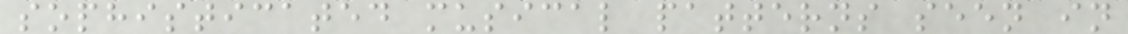sophisticated musical patterns seen in
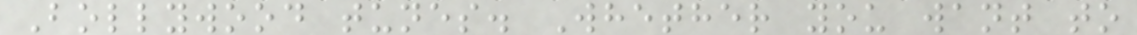Bollywood tunes. Whether you want to
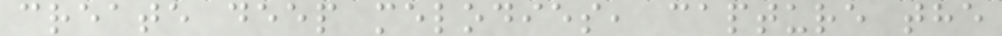create deep melodies, capture the
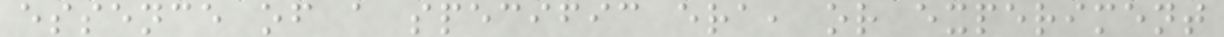essence of a specific era, or experiment
